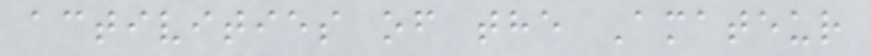activities of the Amateur
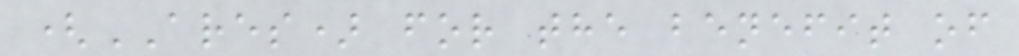(ARES) for the benefit of
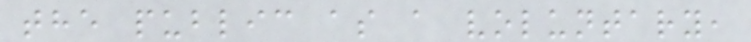the public as a voluntary,
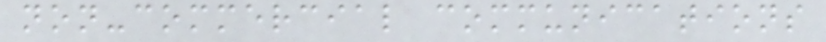non-commercial communications
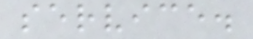service.
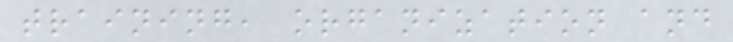training, organization and
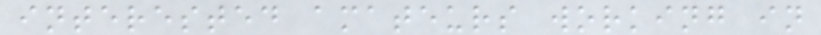interested amateurs working in
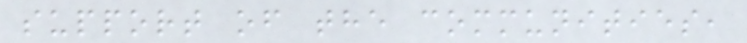support of the communities,
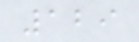129
